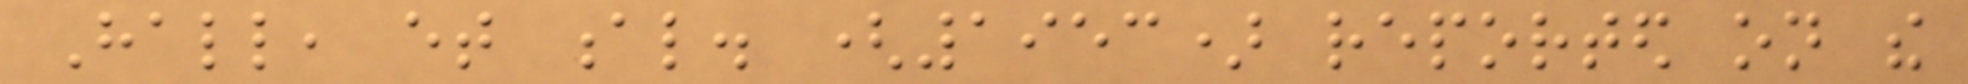Hall, et al. (1953) reported on the
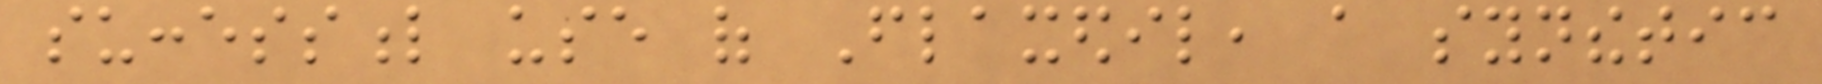successful use of Flaxedil, a synthetic
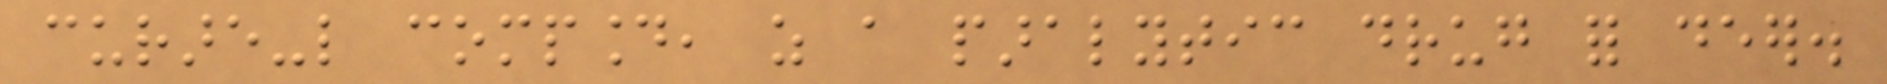curare-like compound, as a paralytic drug for deer.
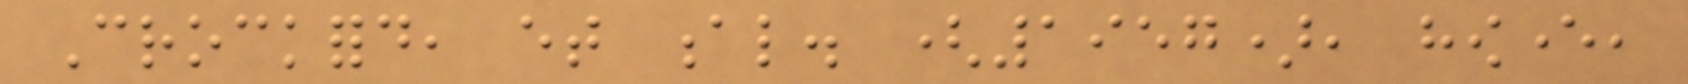Crockford, et al. (1957), however,
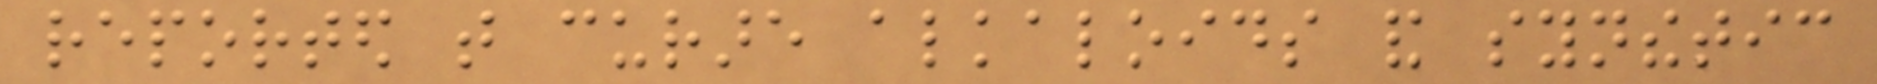reported that curare alkaloids and synthetic
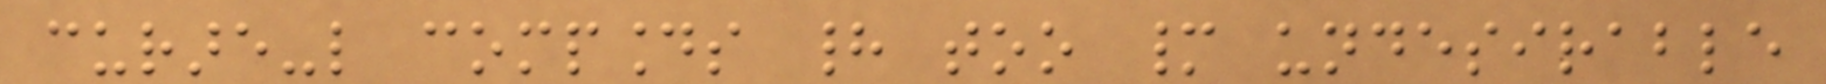curare-like compounds had too many undesirable
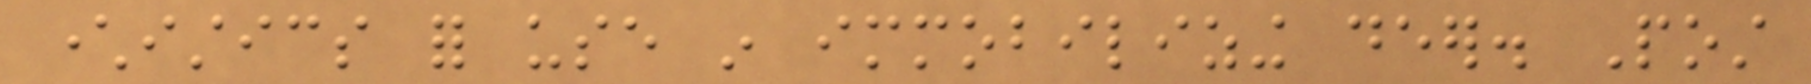characteristics for use in immobilizing deer. Post
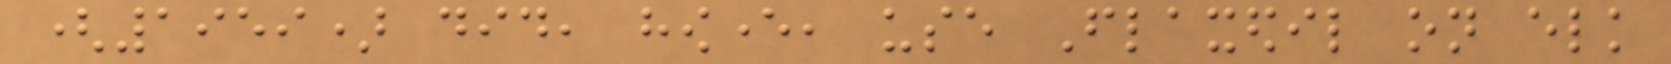(1959) did, however, use Flaxedil on elk
